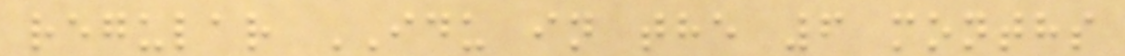regular IDU in the 6 months
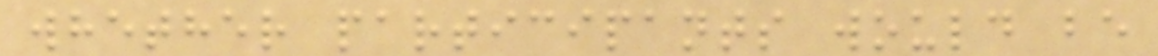whether participants would be
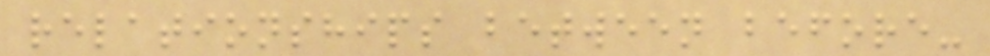relationships between before-
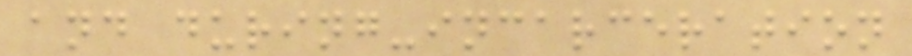and during-incarceration
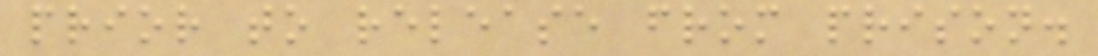prior to release from prison.
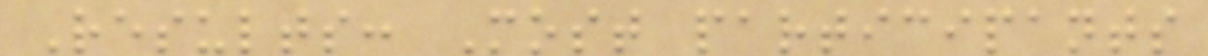Results: Most participants
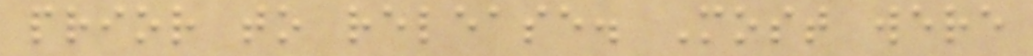prior to release. Most were
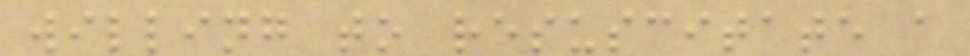willing to resuscitate a
